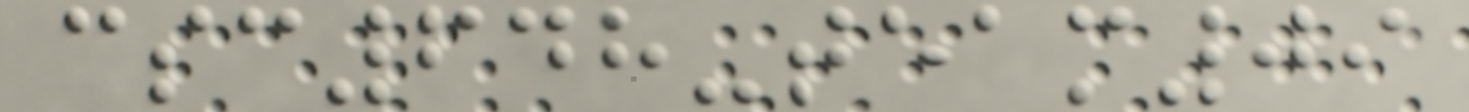csc648-team09
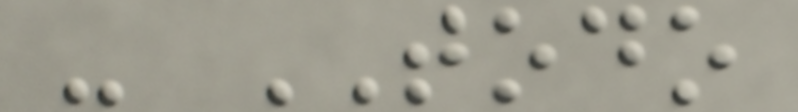- TODO
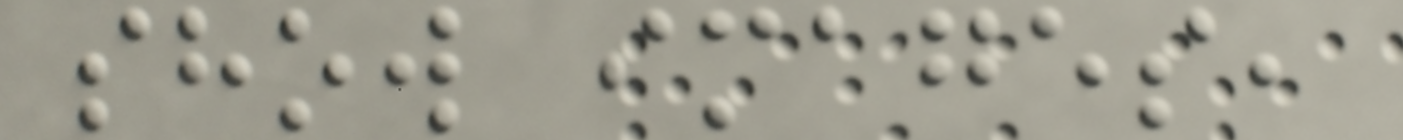show images,
